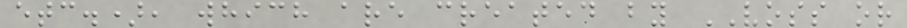etc.), which are created by VOSS or
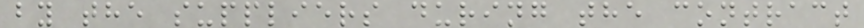by the suppliers during the contract
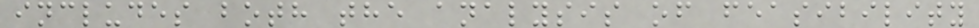includes both the analysis of feasibility
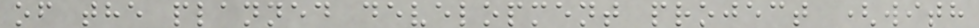of the planned development project (with
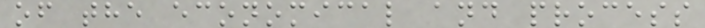of the economical and process
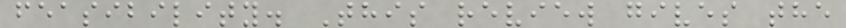feasibility. This review gives the
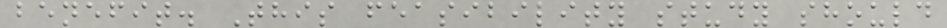benefit. This feasibility study should
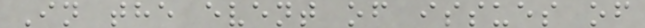In the event of issues of
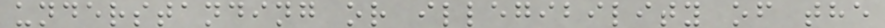understanding or illegibility of the
